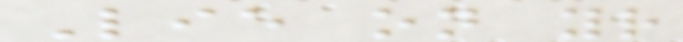Lie on your
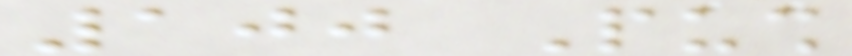100 Push
